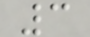3
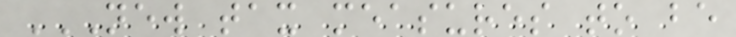NEW TAX MEASURES TO BE
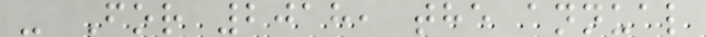- For 2018, the annual
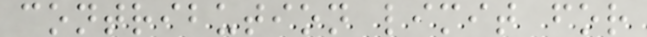contribution limit for
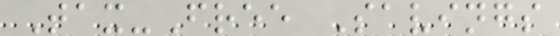Tax-Free Savings
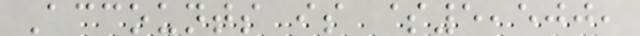Accounts is $5,500,
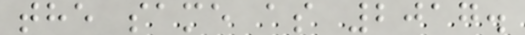the same as 2017.
